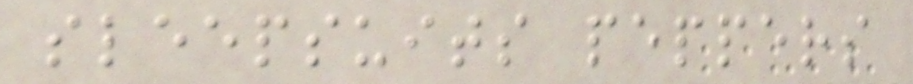sleepsuits peppers
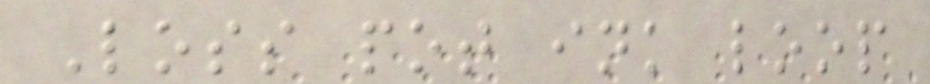Loss pot ink loop
